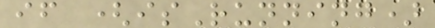if (isRunning)
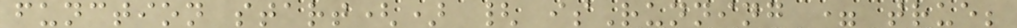function start() { isRunning = true;
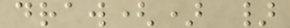draw() }
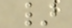}
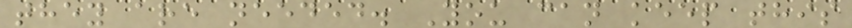they are needed. You can keep this
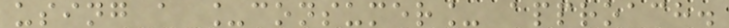using a _consumer_ approach.
